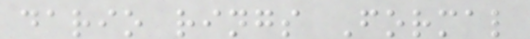dario rings Formal
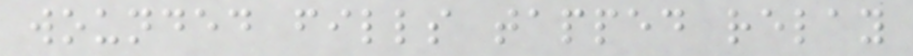wounded fills tapped relay
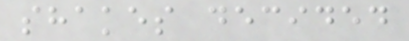shakes decided
